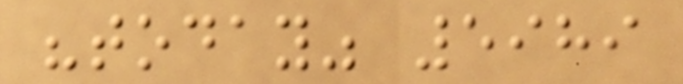"today" 5989
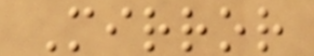Mirror
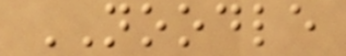NOODLE
